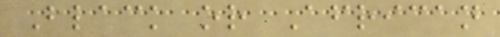Black or African
